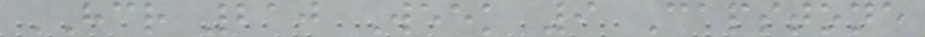HCR 210 Week 9 Capstone
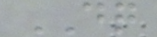DQ
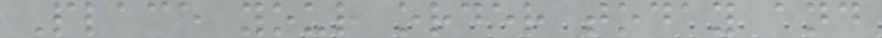Place your order today and
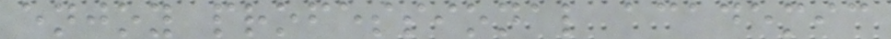enjoy professional academic
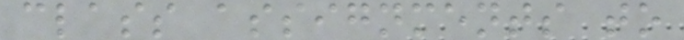class assignments to
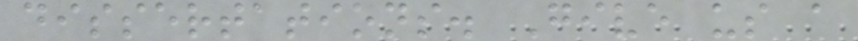dissertations. Give us a
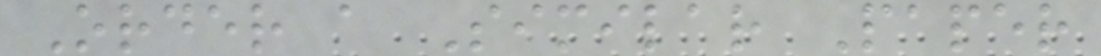Order a Similar Paper
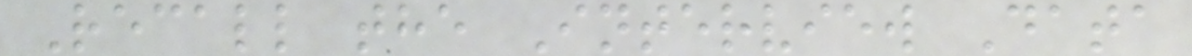Recall the Interview Data
